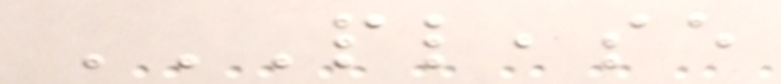PLEASE
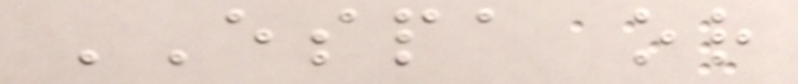ESPA or
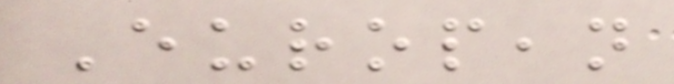European
